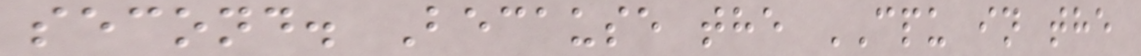second. Because the CPU in the
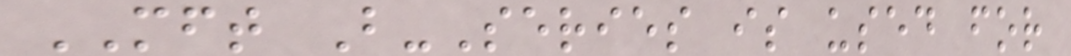MFT B-Series is used for
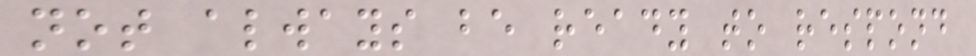not always be ready to respond
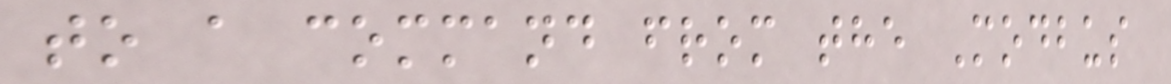to a command from the Modbus
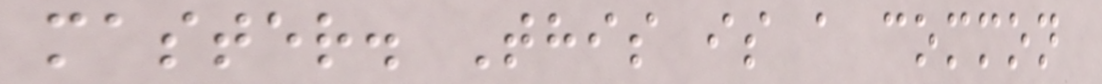master. This is a common
